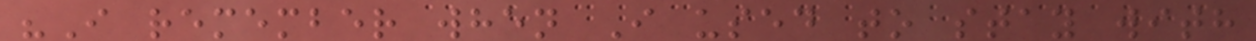"I remember when I used to stay with
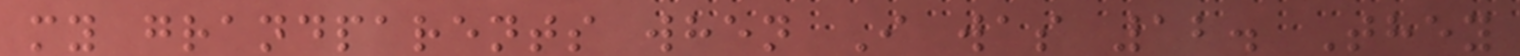my grandparents when I was 12. They
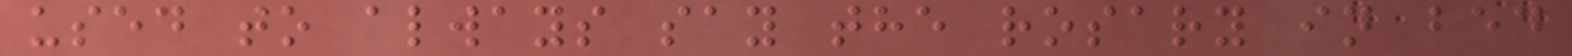used to always say the rosary in bed
